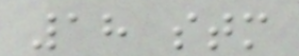18 stm
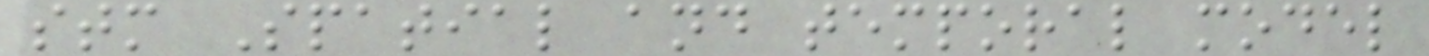stm Spatial and temporal model
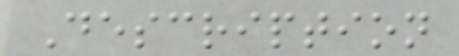Description
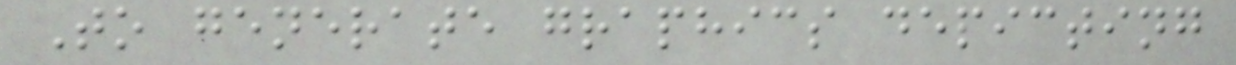To generate graphics depicting
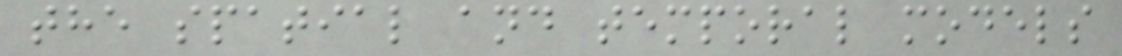the spatial and temporal models
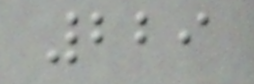229
